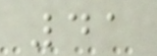41
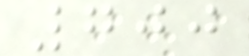700
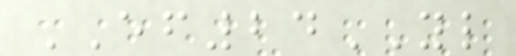EF24YL
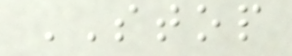STOP
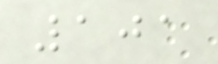101
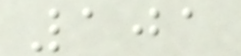101
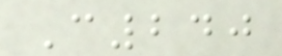C240
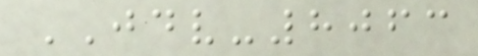JDV-8063
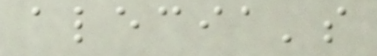alecia's
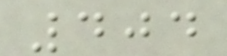404
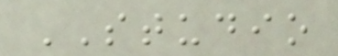STUDIO
